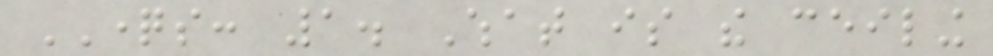QUESTIONS: 1. What is the ceiling
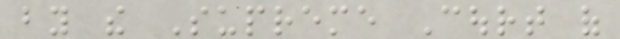by the Supreme Court of
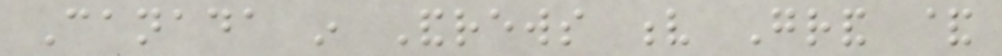Canada in Andrews v Grand &
